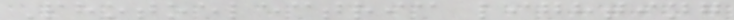Photoelectric lighting
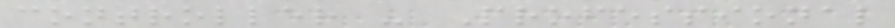controller - Professional
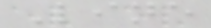Line
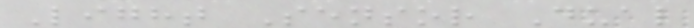Light Sensor Dual
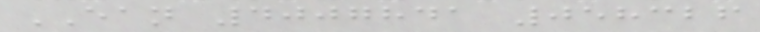EAN 4007841 058326
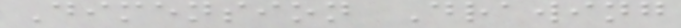Dimension Drawing
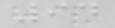94
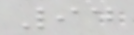94
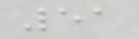51
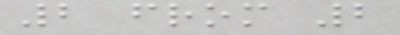2 from 2
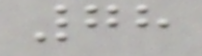78
